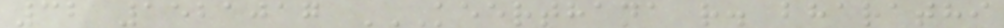32 1521017 KEERTHANA R. BHARATHI
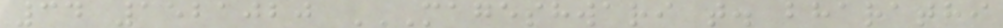34 1521020 MAGESHWARI T. BHARATHI
